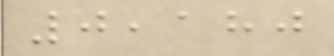0,180
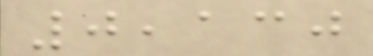0,130
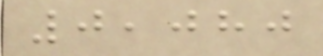0,080
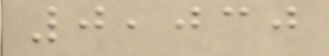0,030
